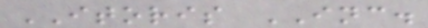ITORIS INC.
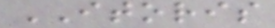ITORIS
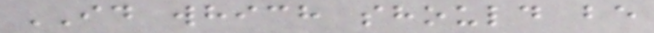ID which should be
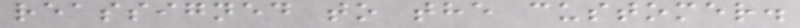reassigned to the customer.
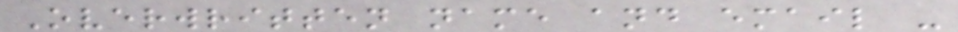Overwritten name and email -
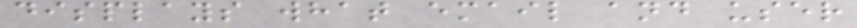displays what email and user
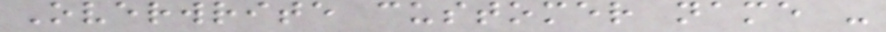Overwrite customer name -
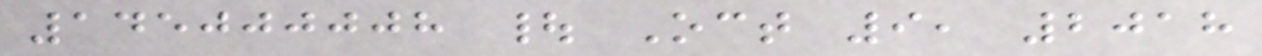145000008 | Oct 9, 2018
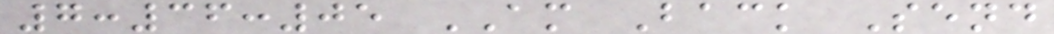7:36:05 AM Back Send
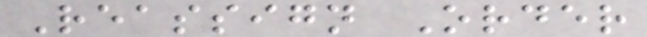Reassign Order
